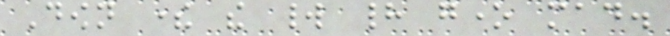Down there the world had gone mad.
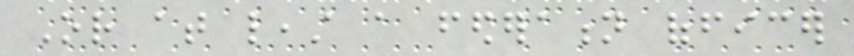Or at least a federation officer
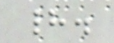had.
